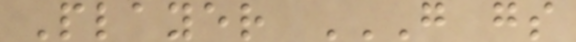Player G GS
